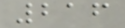216
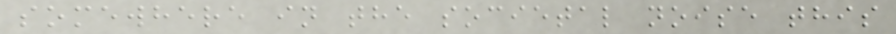somewhere in the societal noise this
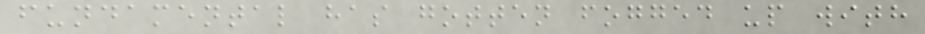fundamental has gotten fogged up with
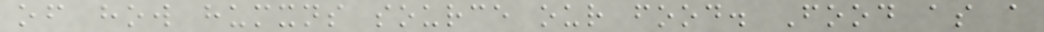of how humxns source our food. Food as a
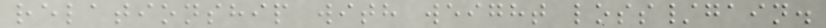relationship with weight loss/gain.
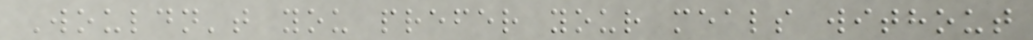Wouldn't you prefer your meals without
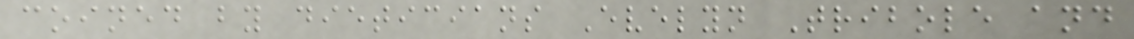coined by dieticians Evelyn Tribole and
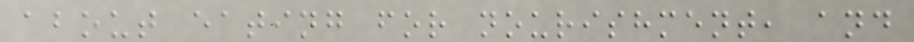about eating for nourishment, and
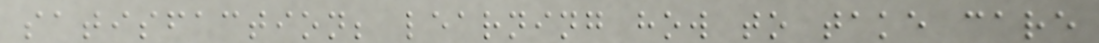satisfaction; learning how to take care
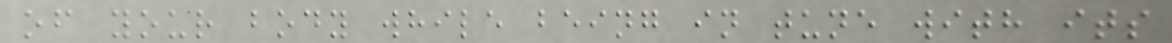of your body while being in tune with its
